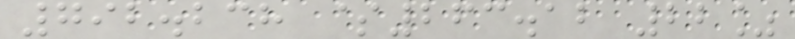792.238 $263.12 22%
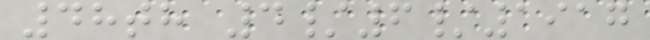48th 4/6/1917
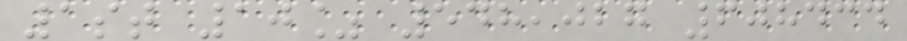1st 10% 548,027 608434
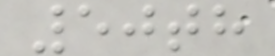50th
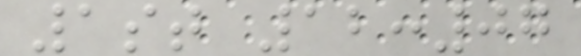1st 12:07
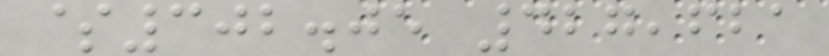$302.05 427,621
